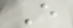Every
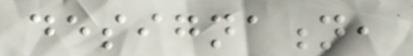designation,
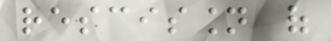rescission of
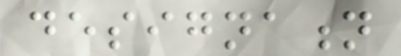designation
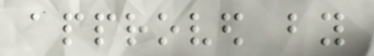approved by
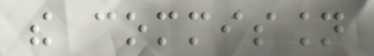the commission
